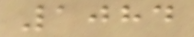1084
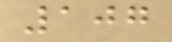107
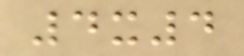4x4
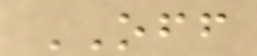OFF
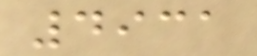4931
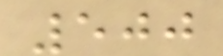500
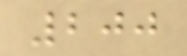200
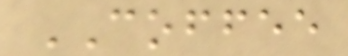COFFEE
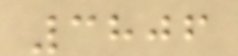3806
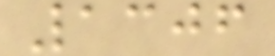1306
